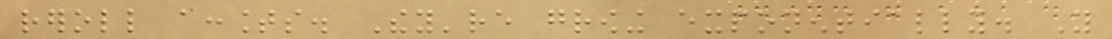reroll accounts. They're growing exponentially. You
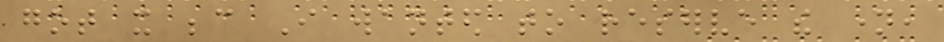got it because I wanted to reserve the name,
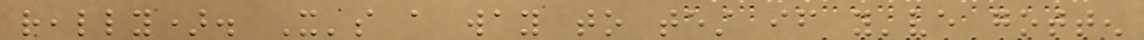really). It's a way to test if you've gotten
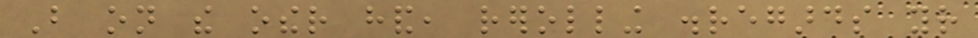But on the other hand, rerolling disregards your
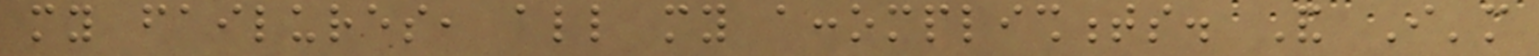my failures, all my accomplishments. And I'm
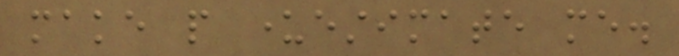make people underestimate me.
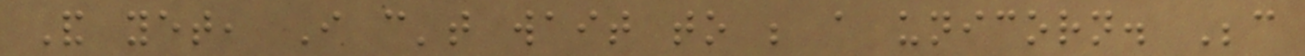And yet, I can't wait to be a unicorn. Because
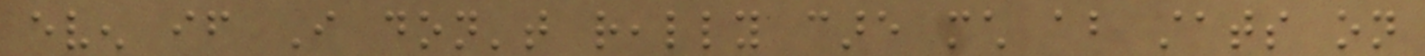even if I don't really care much about stats on
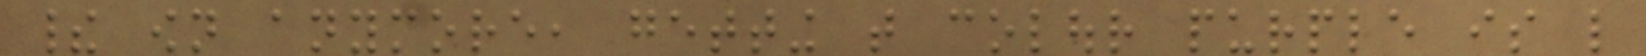their own anymore, getting that colour purple is like
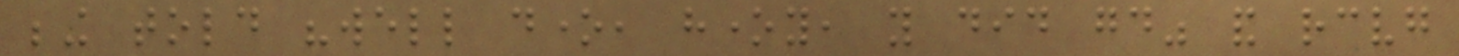being told "well done, honey, you did good" and receiving
